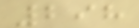298
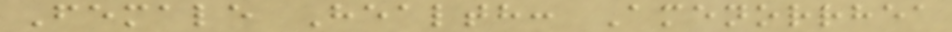Female Health: Amenorrhea
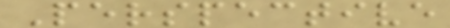Perspective
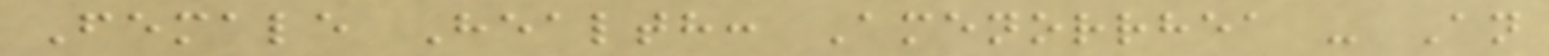Female Health: Amenorrhea - An
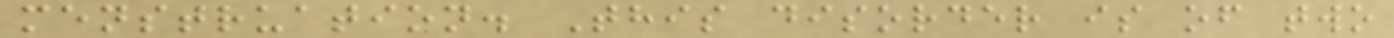menstruation. This disorder is of two
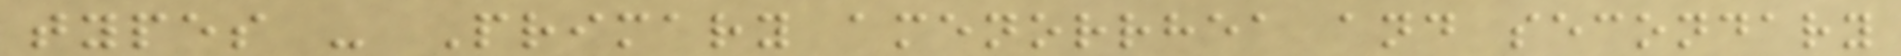types - Primary amenorrhea and secondary
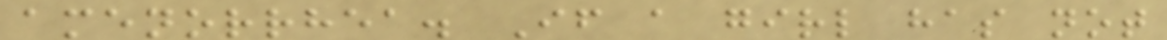amenorrhea. If a girl has not
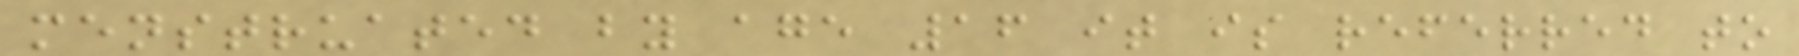menstruated by age 16 it is referred to
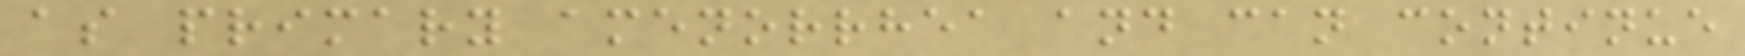as primary amenorrhea and can continue
